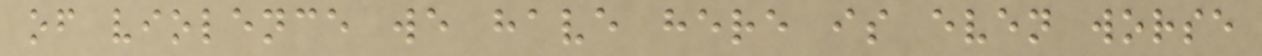of violence we have here is even worse
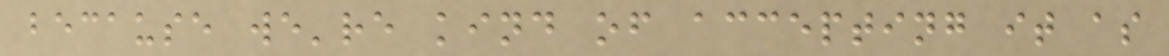because we're kind of accepting it as
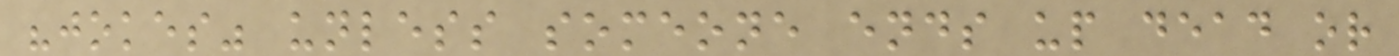"jokes" unless someone ends up dead or
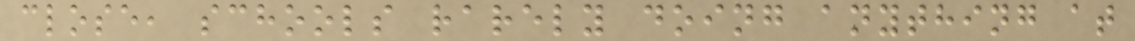close, schools rarely doing anything at
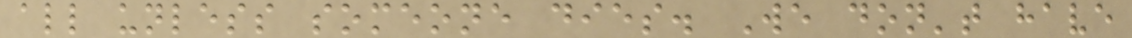all unless someone dies. We don't have
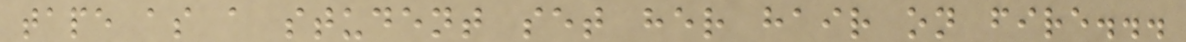tape as a student set her hair on fire...
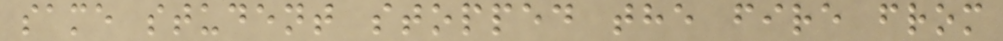same student stopped the fire from
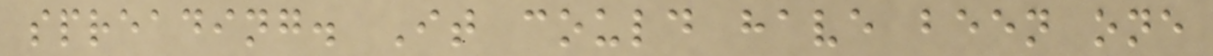spreading. It could have been one
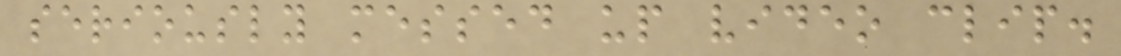seriously messed up video clip.
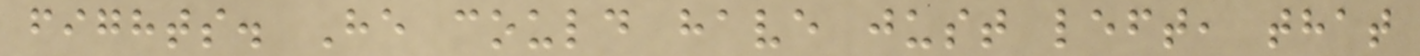fights. He could have just left, that
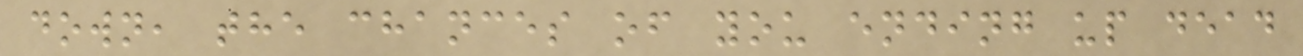down, the chances of you ending up dead
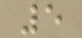5
